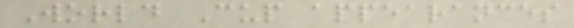World Cup appearances
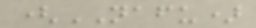(NAFU)
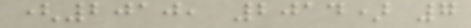(2010, 2014) 7
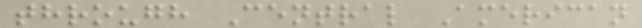through Central American
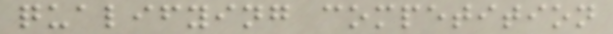qualifying competition
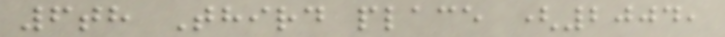6th Third place (2004,
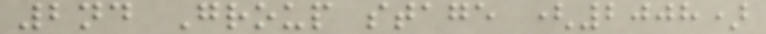2nd Group stage (2008)
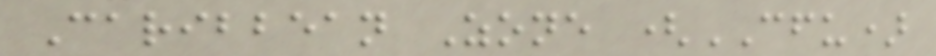Caribbean Zone (CFU)
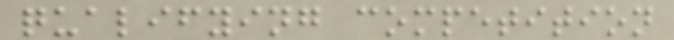qualifying competition
